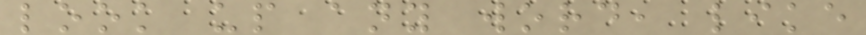look up any word, like
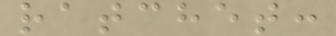ratchet:
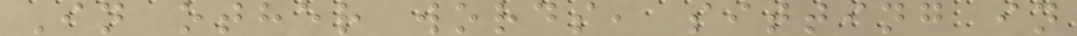In other words, sitting in
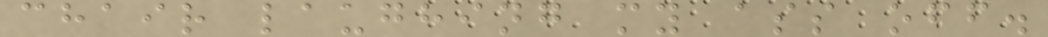chair laughing my ass off.
